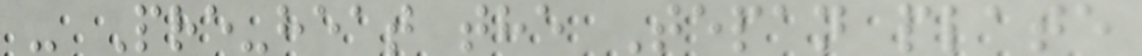- Pre-heat the Tepan plate
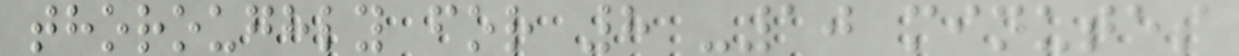thoroughly for 8 -10 minutes
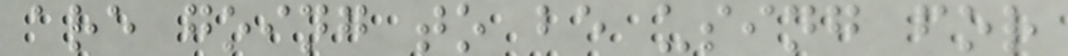are going to be using for
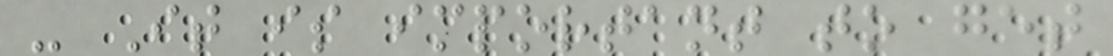- It is important to get
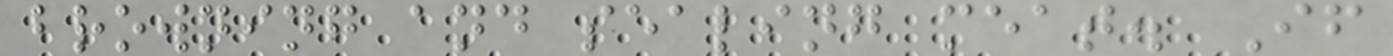browning and sealing meat. If
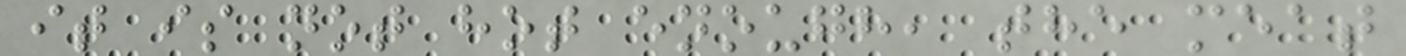it is not hot enough, the meat
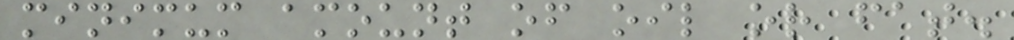minimum amount of oil or fat.
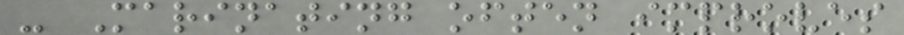- Marinating often improves
